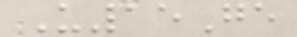U15Ge
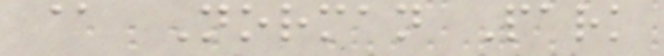@ Norman Park
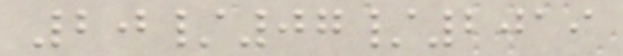20/07/2019
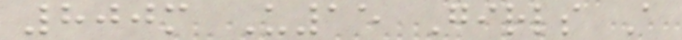800m U15 Girls A
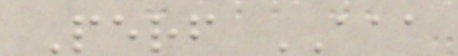Perf AAA
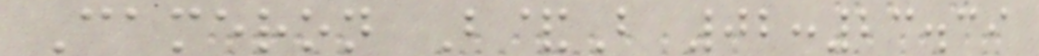Cameron B&B 02:23.39
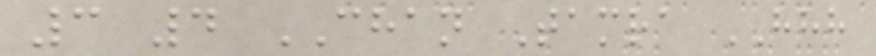3 4 CHAN Tamra HHH
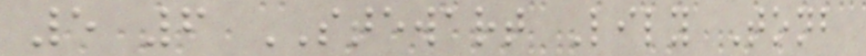5 6 STEWART Lily Tonb
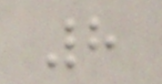8
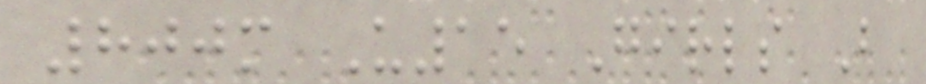800m U15 Girls B
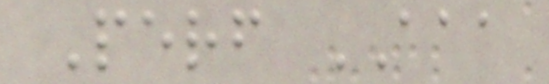Perf AAA
